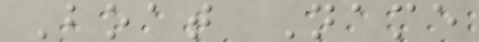Boat Name
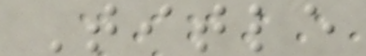Title
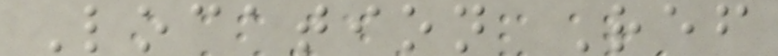Location Ref
